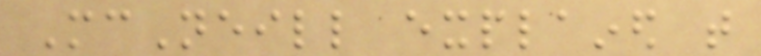McNeill explained that
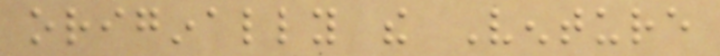originally the Venture
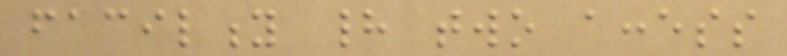facility had two access
